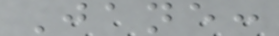Jane:
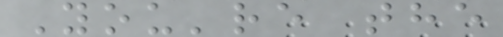You're the
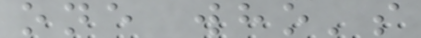one who's
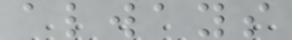always
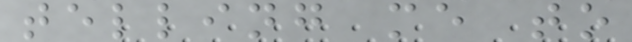telling me to
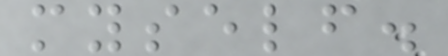myself.
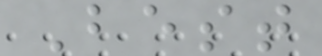Best
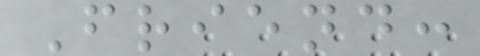Friend:
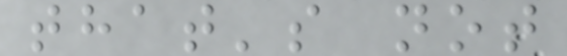that's not
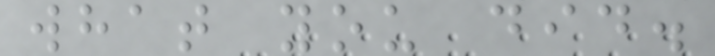what you did.
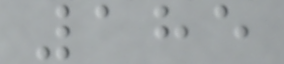185
